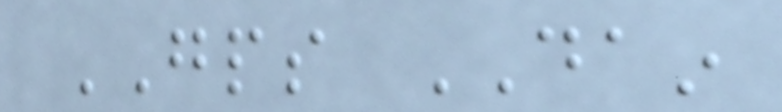GPS DAIN
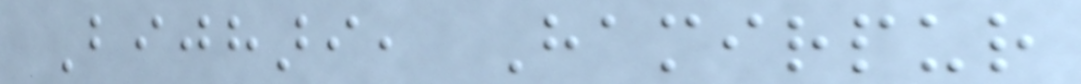Bijhari, Hamirpur
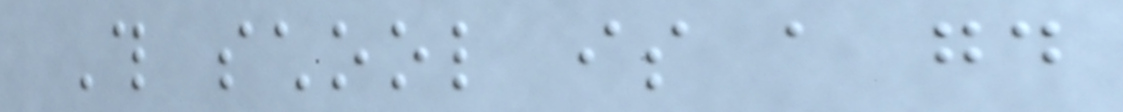This school is a good
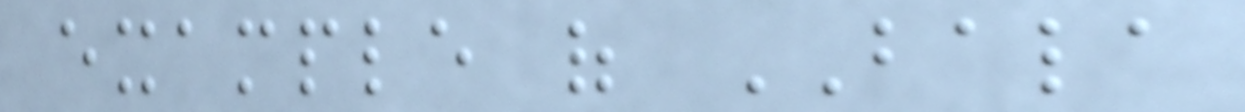example of BALA
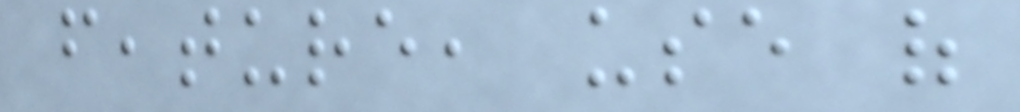feature, use of
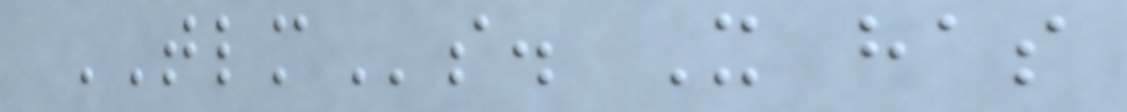TLMs. It has
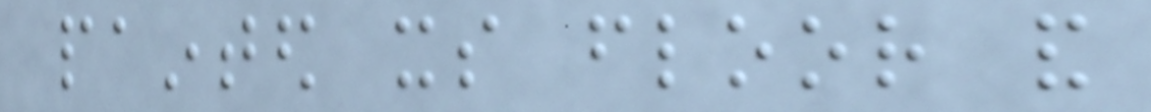painted its floor and
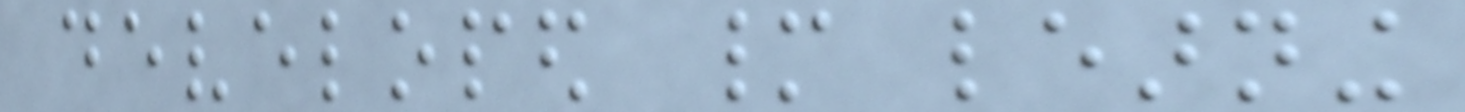developed many learning
